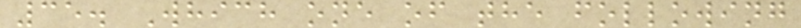35. Which one of the following
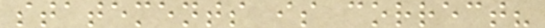statements is correct?
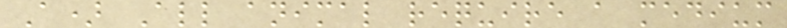A) All animal require a medium
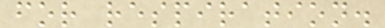for respiration.
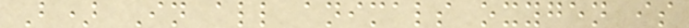B) In all animals oxygen is
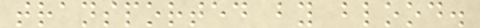transported by blood.
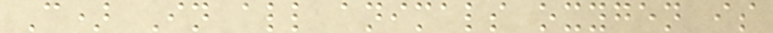C) In all animals oxygen is
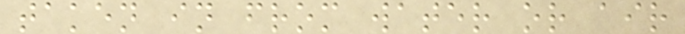taken in from water or air
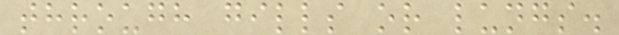through gills or lungs.
